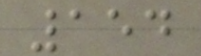154
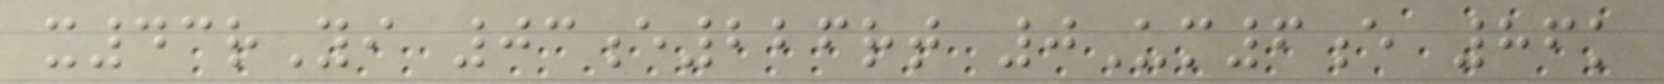x43rYi 03e226rt 0Um6e 86k
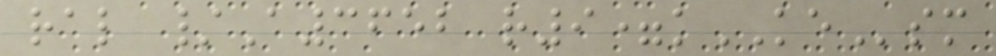ral /A3652 r9=kKEsm
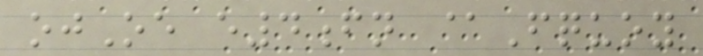ojOe e4fn @Fquoy
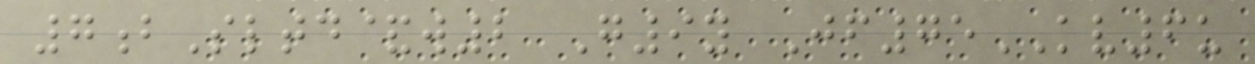7bSltd&w2 G9y Jf75KV6u
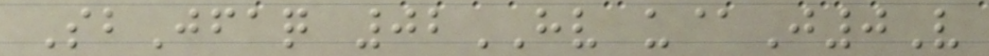SbJfaq 02HV u@J0V
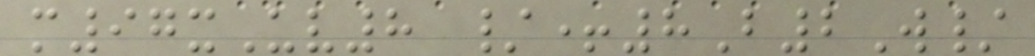m97xUv8 /+8B2W/
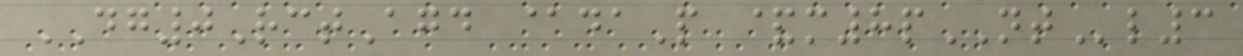DG0RctAgd @daP &m8pNTl3
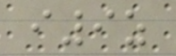i9z
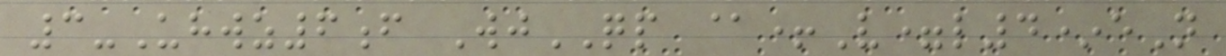3-Uhwz6f WjQP @+V=l4*eN
